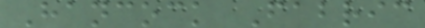Hancock Fabric
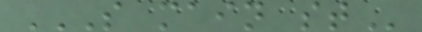S MAIN ST
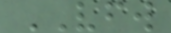VFW
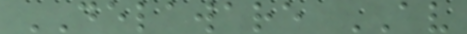DELAWARE AV
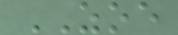ZOE
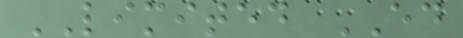LIMITED ED
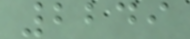2249
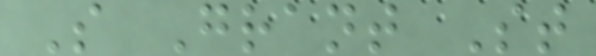S Grant St
